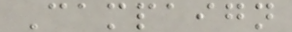Campaign
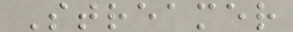Streamer
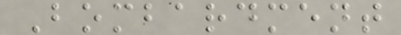Bombardment
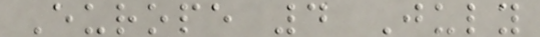Europe 4 July
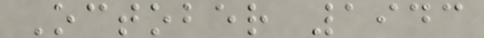October 1943
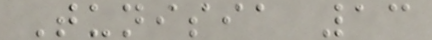Tunisia 13
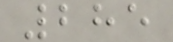285
